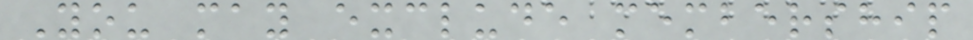You may exclude membership
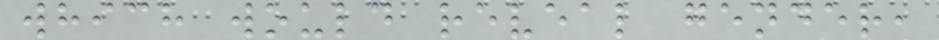which would reveal gender,
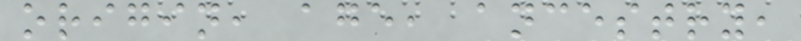origin, age, ancestry,
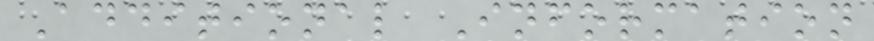Additional Information
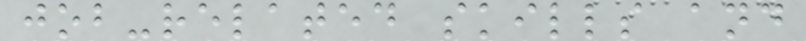job-related skills and
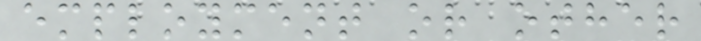employment or other
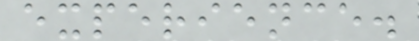experience.
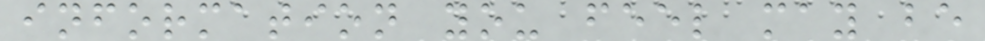information you feel may be
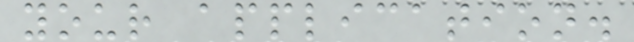your application.
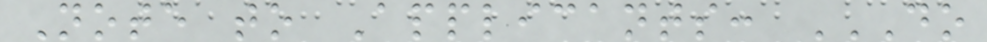Note to Applicants: DO
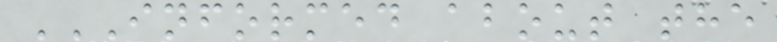INFORMED ABOUT THE
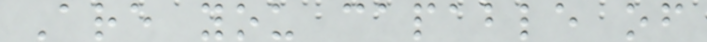Are you capable of
